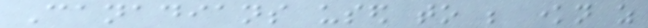Canadians used to be known as
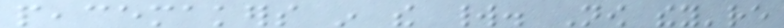peacemakers in the world. Now they're
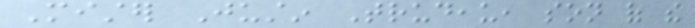Mister Justin Trudeau, son of the
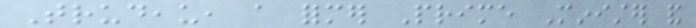Trudeau, a former Prime Minister and
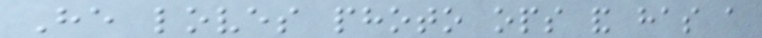He loves photo ops and has a
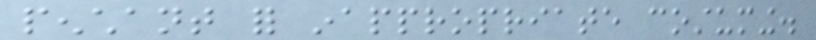penchant for inappropriate costuming.
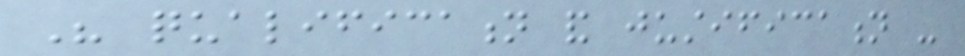His qualification and justification -
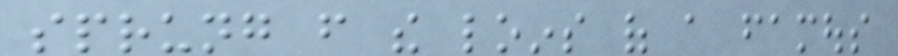sprung from the loins of a famous
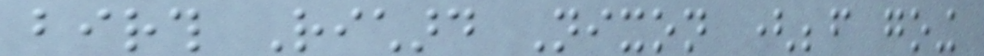birth Richard Nixon (before going
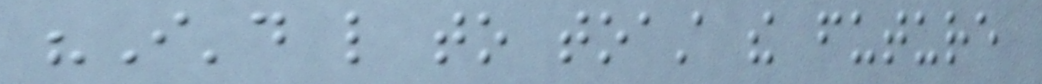"I'd like to toast the future
